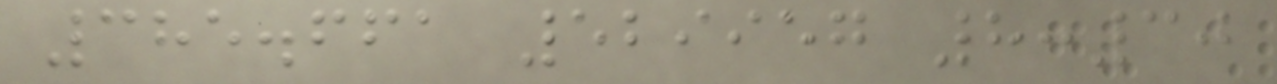385.661 529957 8:30
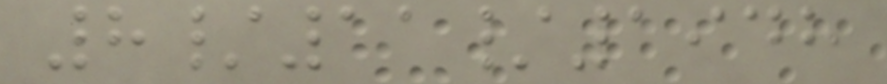8/11/1948
